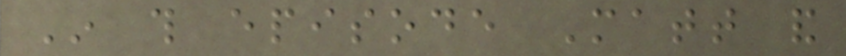In this episode Matt and
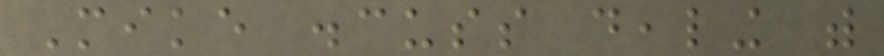Mike discuss dealing with
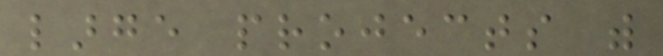large projects with
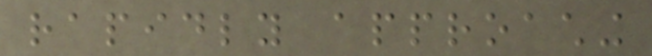rapidly approaching
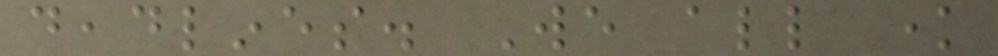deadlines. We all know
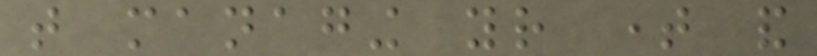that managing your time and
